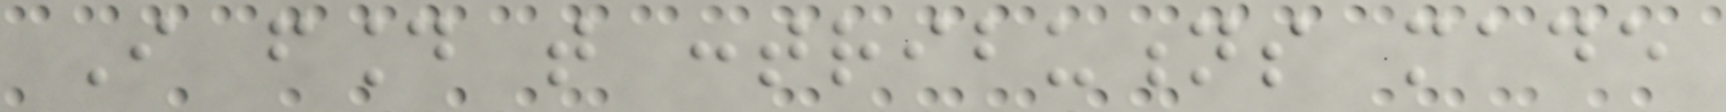I found that contributions made
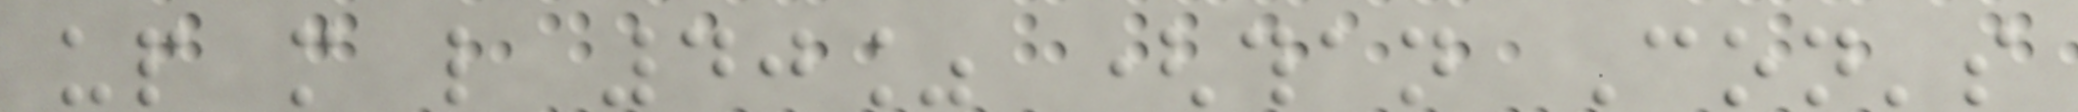up more like 40% (than Con's
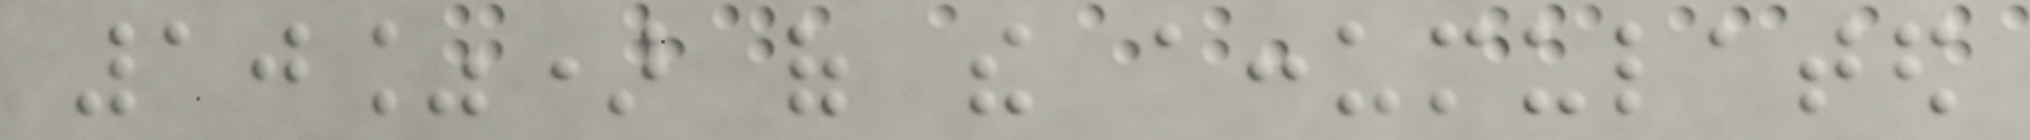10%) of the accumulated
